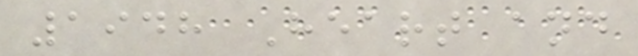1948 Heart and
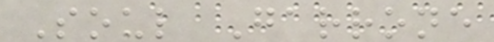Soul Garrone
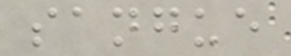sangue
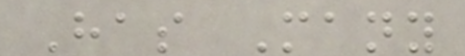Has Many
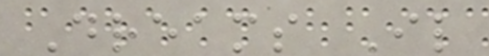Dreams Il
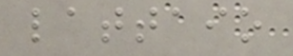lattaio
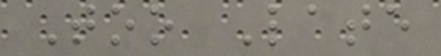Too Late
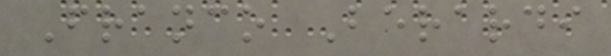Franco Berardi
